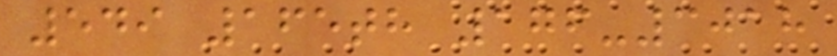549 165th 176-3018
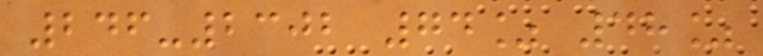246-2302 74% 48%
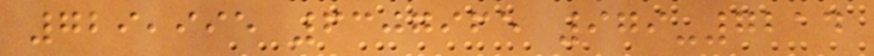729,995 6307965 979-7214
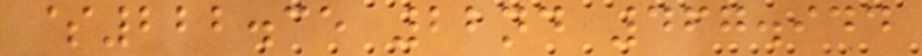$222.35 22nd 467.944
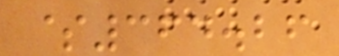$364.26
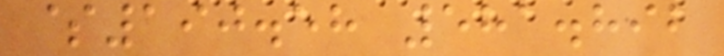$190.58 581.892
